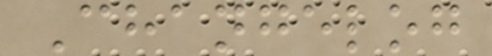Changelog
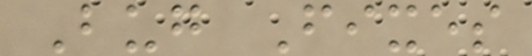Bug Fixes
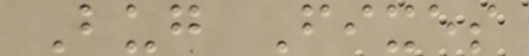Bug Fixes
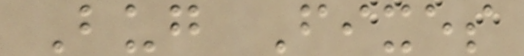Bug Fixes
